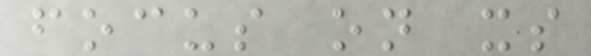focus on its
